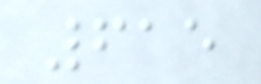615
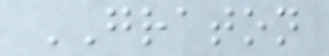GRATON
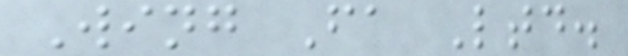Wing Fa Ltd.
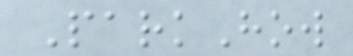ParkHow
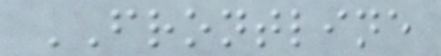FRONTLINE
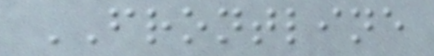FRONTLINE
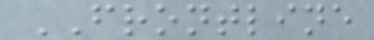FRONTLINE
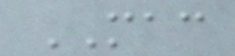MAC
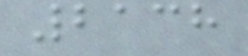2138
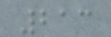213
